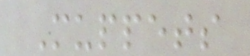Muppets
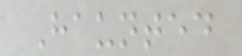Haunted
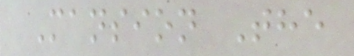Mansion The
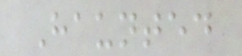Haunted
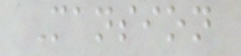Mansion
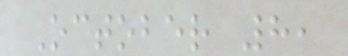October 8,
